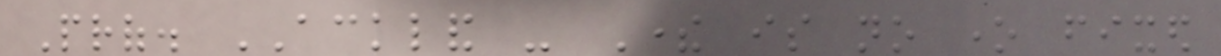Prof. ACKLAND - There is no one fixed
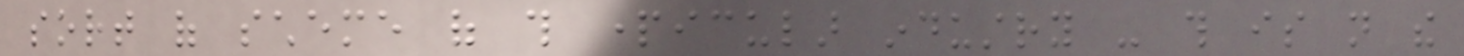sort of scheme of this particular industry - this is not the
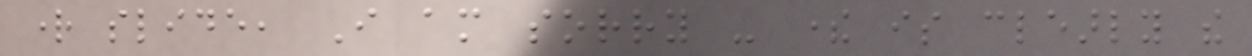right slide, I am sorry - there is clearly the
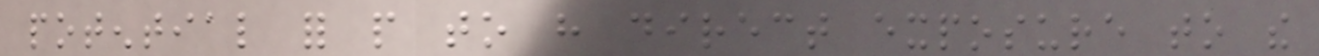potential for people to have direct exposure to the
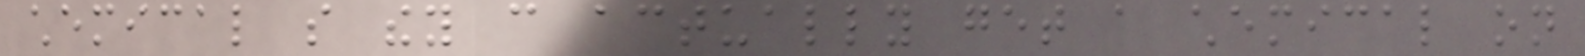chemical so they can actually get a chemical on
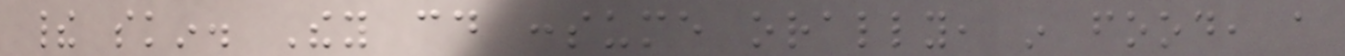their skin. They could consume orally, in food, a
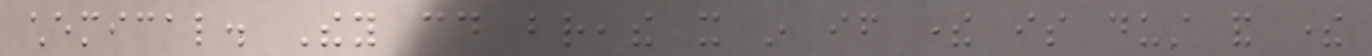chemical. They could breathe it in if there is dust and there
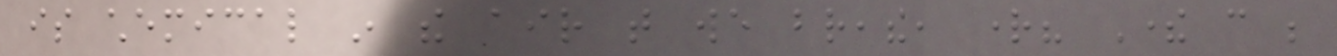is chemical in the air that we breathe, right? There can be
